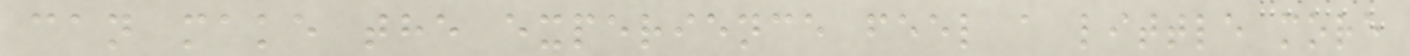can make the experience feel a little more
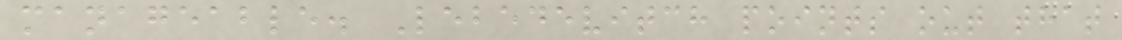manageable. Lebedevitch points out that
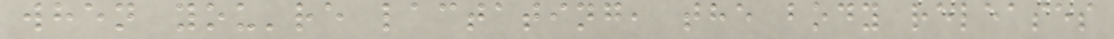when you're lactating, the body releases
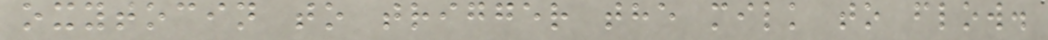oxytocin to trigger the milk to flow.
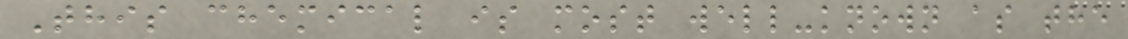This chemical is most well-known as the
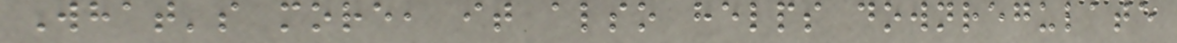What's more, it also helps downregulate
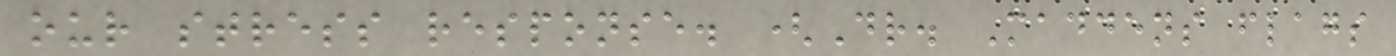our stress response. (Dr. Maddens flags
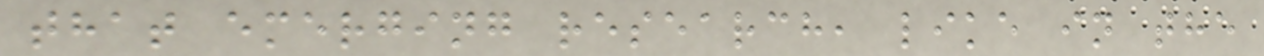that emerging research, like in the
